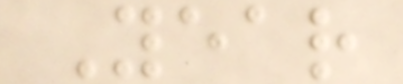Year
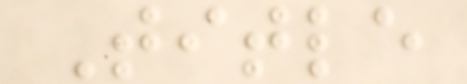Title
